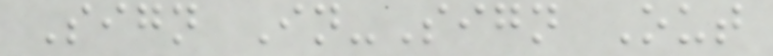Sign In-Sign Out
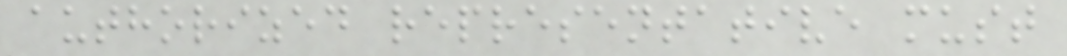authorized representative must
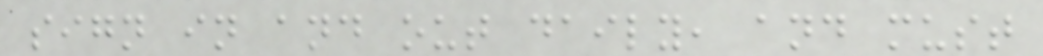sign in and out daily, and must
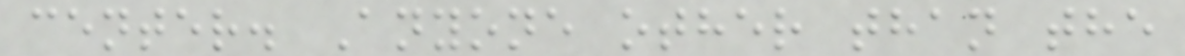center. Anyone other than the
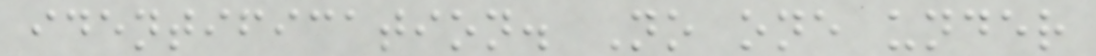identification. No one under
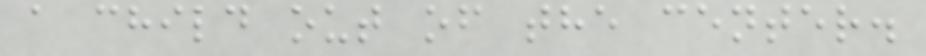a child out of the center.
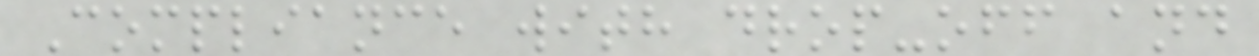Compliance with drop-off and
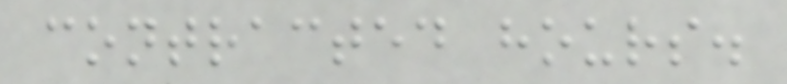contracted hours.
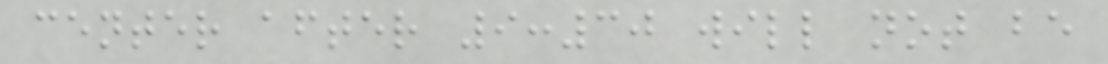center after 9:30 will not be
